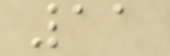11
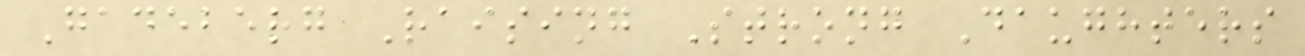Gadeberg Raising Strong Daughters
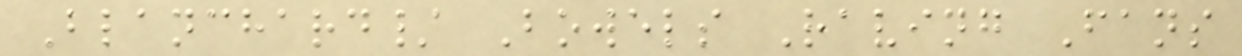Blanchard/ Bowels Raving Fans
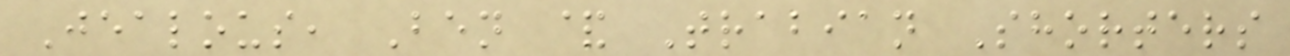Jealous, Ben & Trabian Shorters
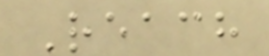Reach
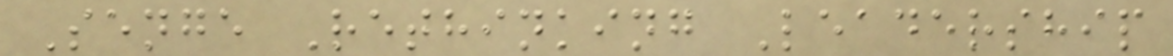Senge Rethinking Leadership
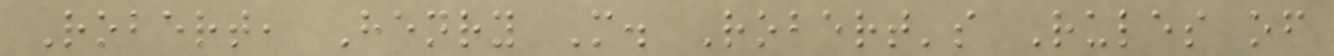Robert, Henry M. Robert's Rules of
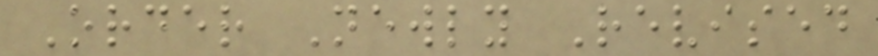Order Newly Revised
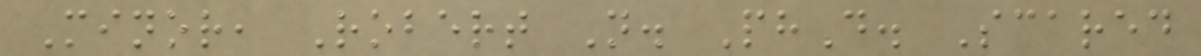Minor, Robert N. PhD. Scared
